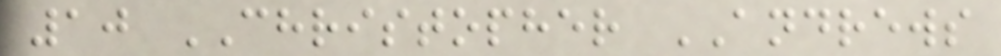10 CHRISTOPHER ANDREWS
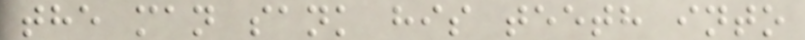the man sank his teeth into
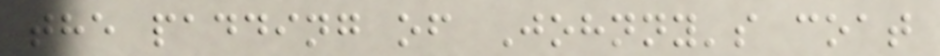the padding of Johnny's coat
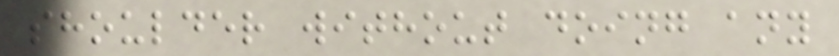shoulder without doing any
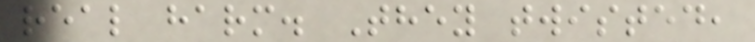real harm. They twisted,
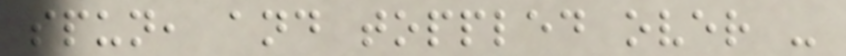spun, and toppled over -
